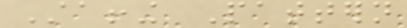Staffing Pattern
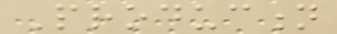Production
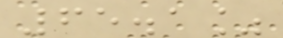65.1%
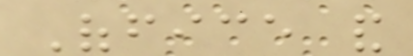Office and
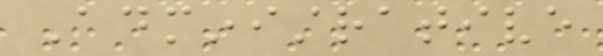Administrative
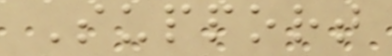Support
